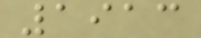1913
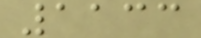1133
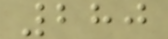280
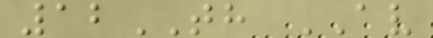12TH AV
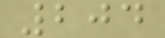204
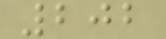202
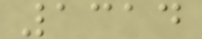1314
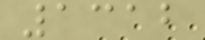1312
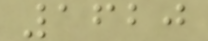1620
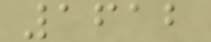1612
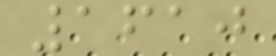1610
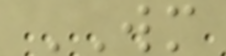WM
